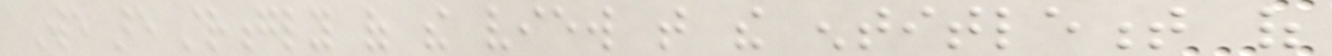We are strongly of the view that the entitlement of
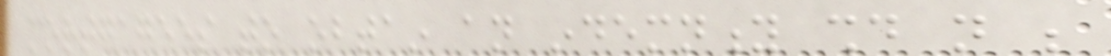mortgagees to obtain an indemnity should not be
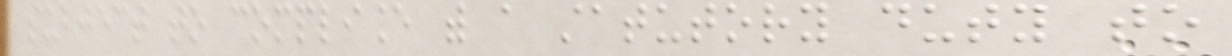subject to compliance with a statutory duty to
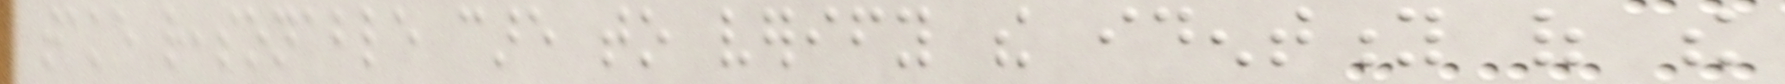take reasonable care to verify the identity of the
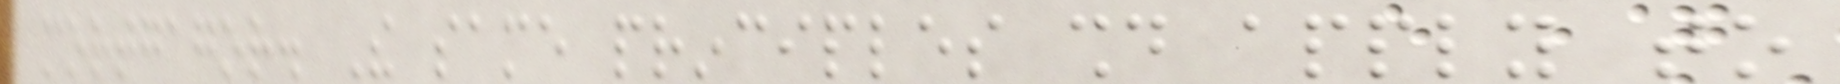mortgagor. The same principles should apply to
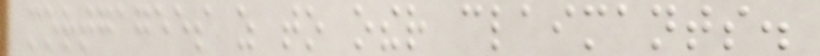mortgagees as to other claimants.
